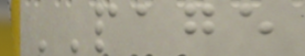PAGE
